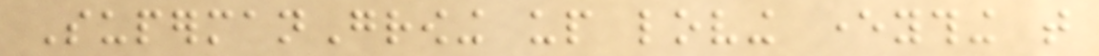SupermanGrowing up loving everything that
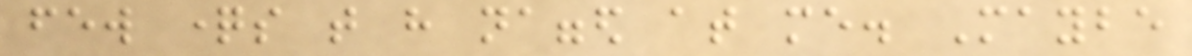few questions that have nagged at me. Maybe
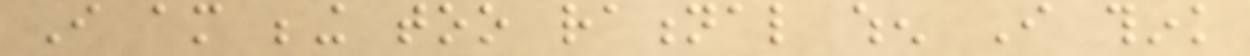I am being too rational when I think
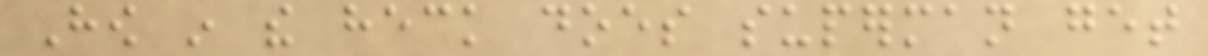How in the heck does superman get
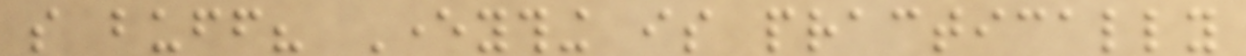so buff? Everything is practically
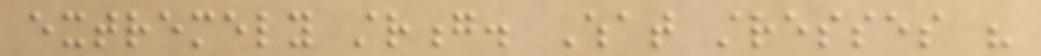extremely strong. What stresses his
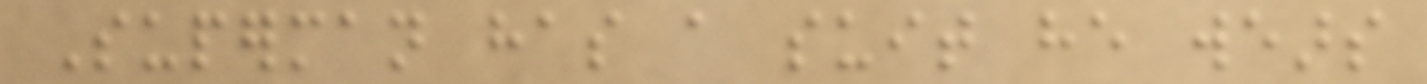Superman has a suit he wears
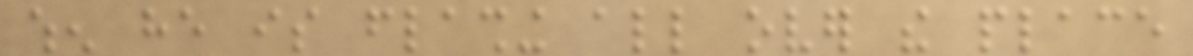when he is flashing all over the place
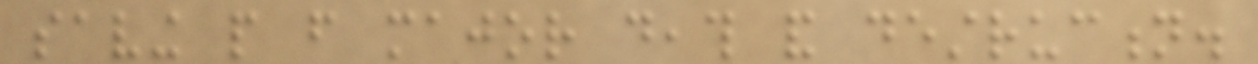saving people from major death and destruction.
